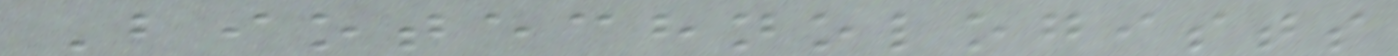Biotechnologists
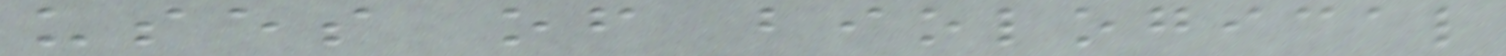uses of biological
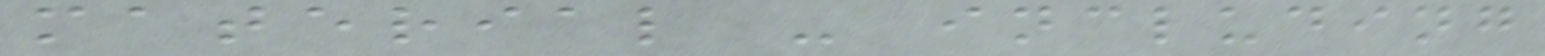material - including
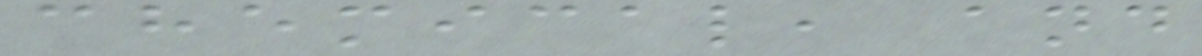chemical, and
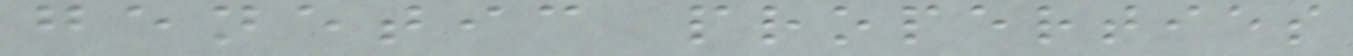genetic properties
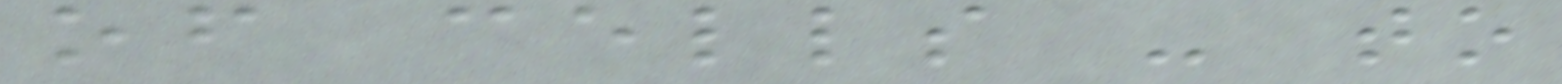of cells - to
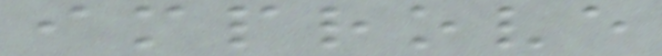improve
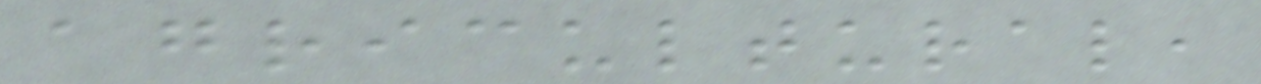agricultural,
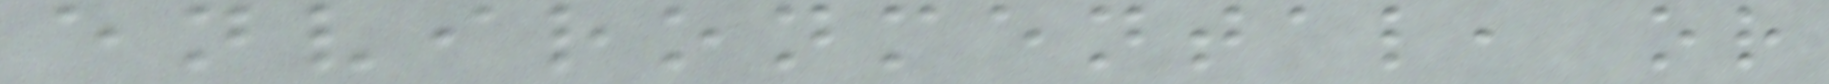environmental, or
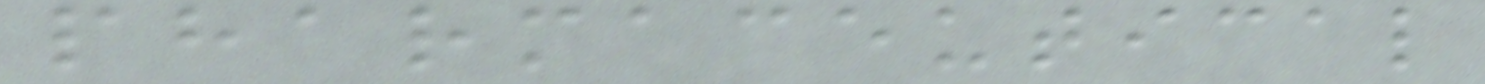pharmaceutical
